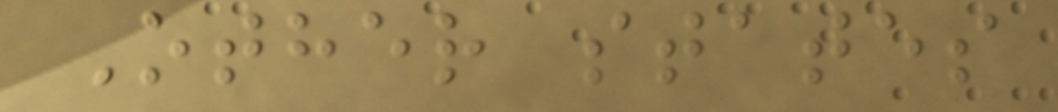Other states
